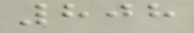808
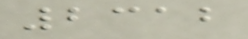2312
